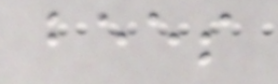bees
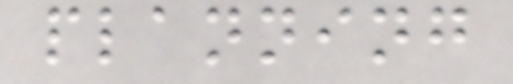planning
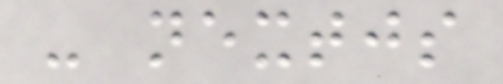- nextjs
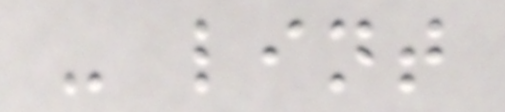- lint
